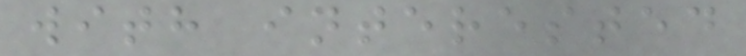with interested
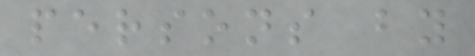persons by
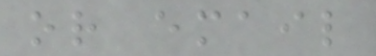or email
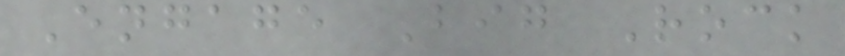Engage Big Rock
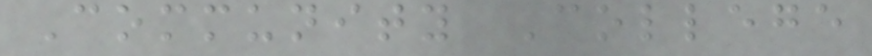Community College
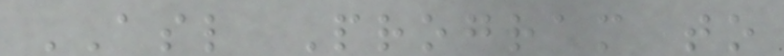ASL Program to
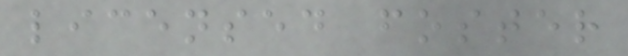licensed foster
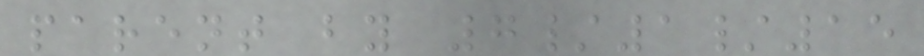parent by 7/1/15
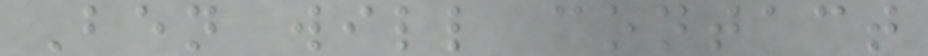Ben will contact
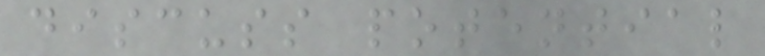discuss potential
